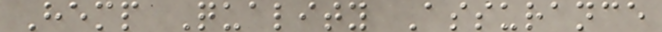Hemp Quality Assurance
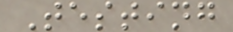Testing
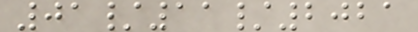01/11/2021
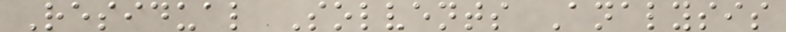Residual Solvents Analysis
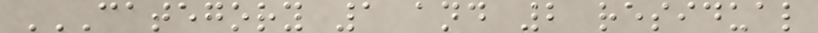CATEGORY 1 AND 2 RESIDUAL
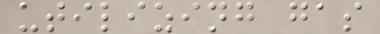utilizing gas
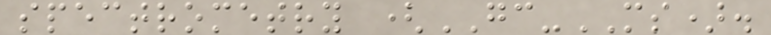spectrometry (GC-MS).
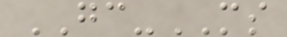GC-MS
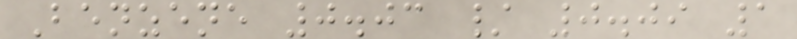Benzene 0.03 / 0.09 1
